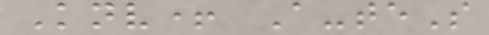Knv+ A-teS
